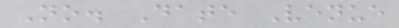No. Date Venue
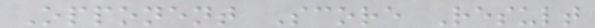Opponent Score Result
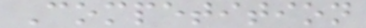Competition
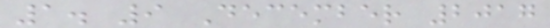1. 9 December 2017
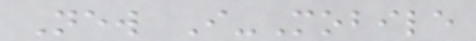New I-Mobile
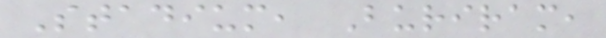Stadium, Buriram,
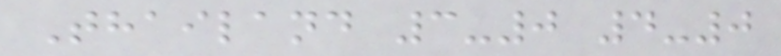Thailand 3-0 4-0
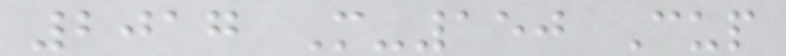2017 M-150 Cup
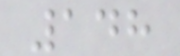148
